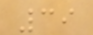39
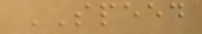SPEED
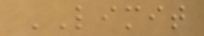LIMIT
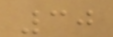30
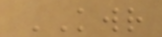KWR
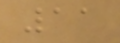11
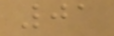01
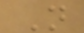N
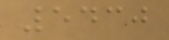5430
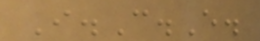I.C.E.
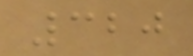320
